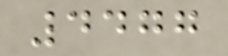4477
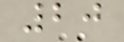20
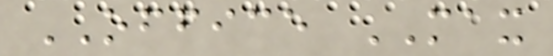OFFICE MAX
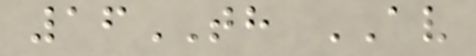16TH AV
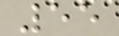55
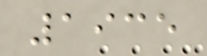1935
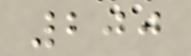200
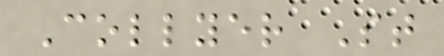Collyer St
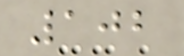102
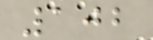102
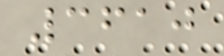3610
